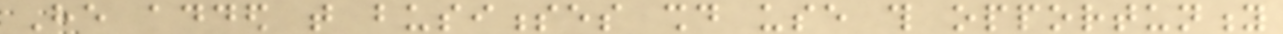He added that businesses should use this opportunity
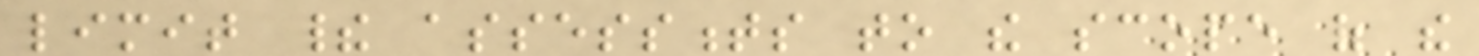limit their assessments to the scope of the
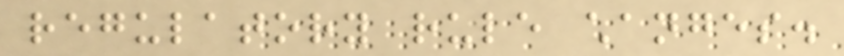regulatory rule changes.
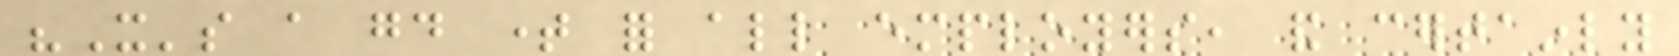"It's a good time for all employers, and certainly
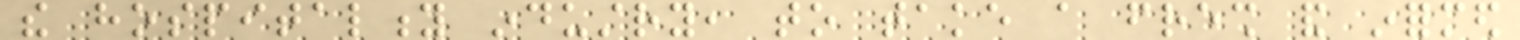the hospitality industry, to take a fresh and informed
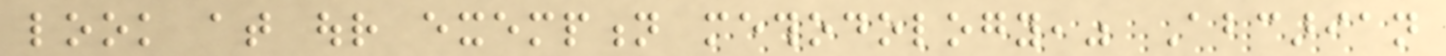look at our exemption methodology," Abcarian
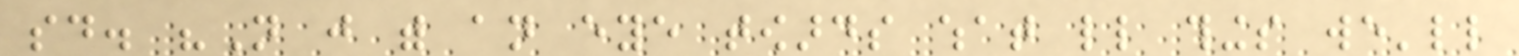said. "Not just with an eye towards what little things we'll
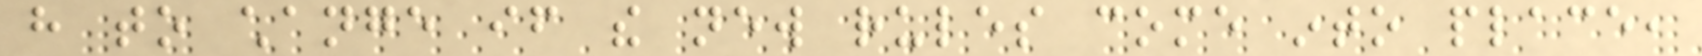have to change if the new rules come into place,
